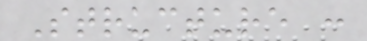Structure :
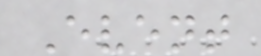Event
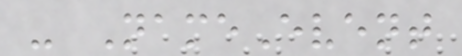- NameEvent
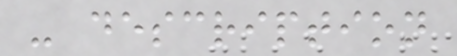- description
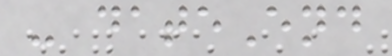- dateEnd
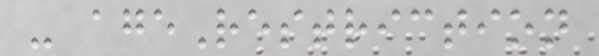- ageRestriction
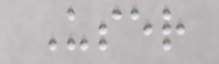User
